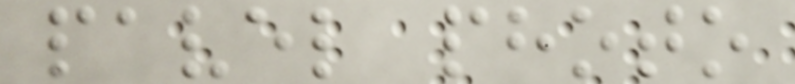pavel photo
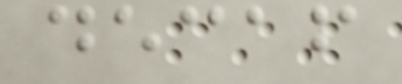decaf
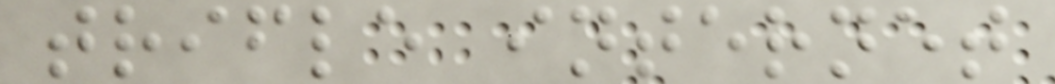trifle internet
